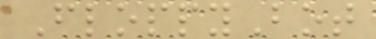FloppyBot
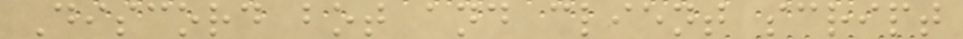Discord bot and client script
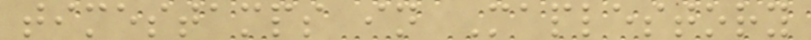timestamps in Maplestory
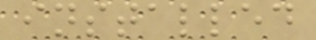installed
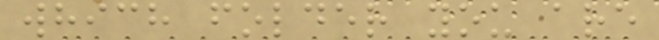which folder you are
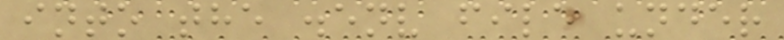into the .env file under
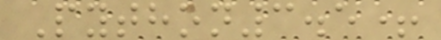Python3.5+
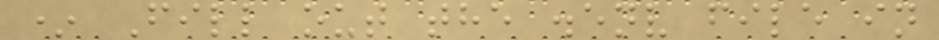* Fill out the .env file in
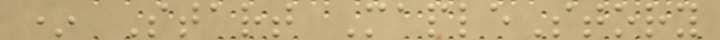* Start MapleStory
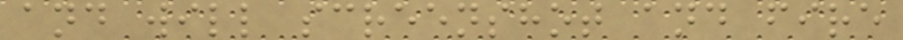and will screenshot and fire
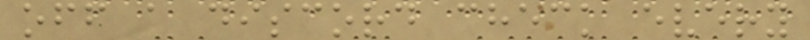off a discord check every
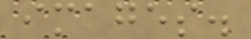images.
